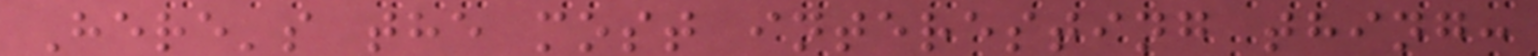Here's the most interesting thing:
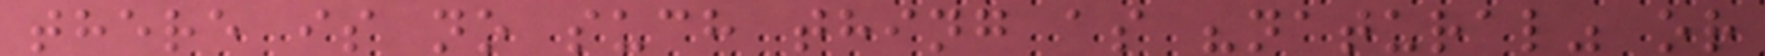there is no such thing as "natural" or
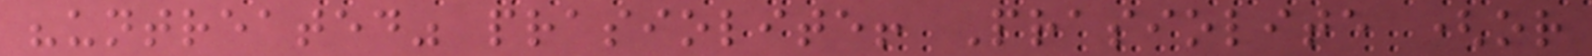"untreated" prasiolite! Prasiolite (or
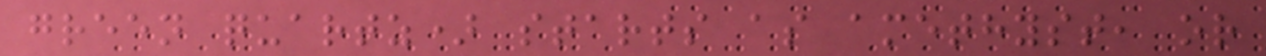green quartz) starts as amethyst, or
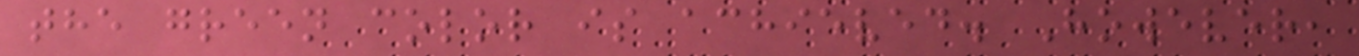the green color is achieved. However,
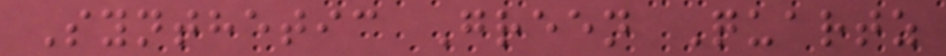Synthetic Green Quartz
